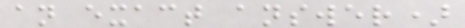an exact answer)
